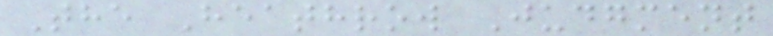The Heathrow Judgment
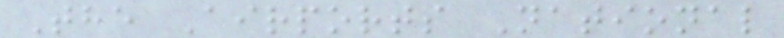The Airports National
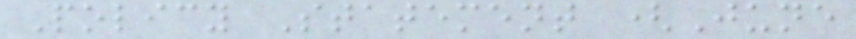Policy Statement (June
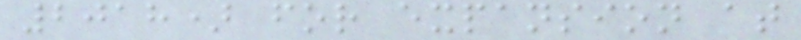2018) for expansion at
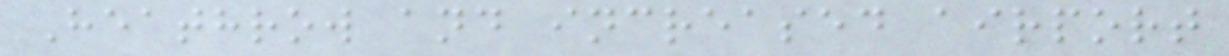Heathrow and increased airport
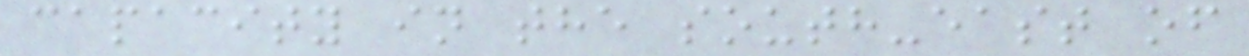capacity in the south-east of
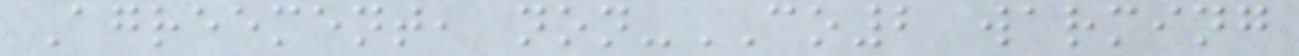Agreement, non-CO2 warming
